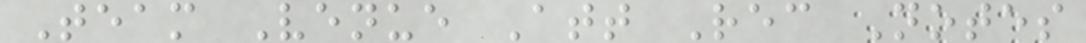Team Venue Att Rec Notes
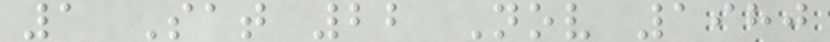1 Sat 22 Nov 1980
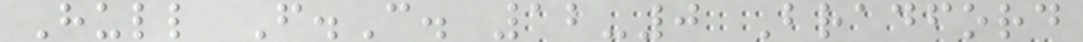Hull F.C. 12-0 Bradford
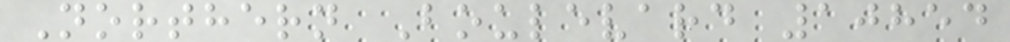Northern Boulevard 10854
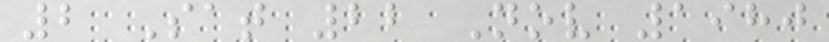2 Sat 22 Nov 1980
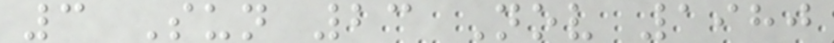3 Sun 23 Nov 1980
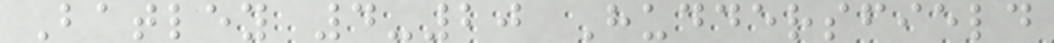Batley 4-20 Huddersfield
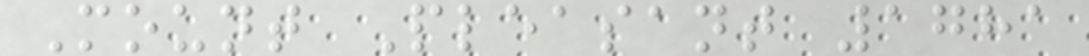Mount Pleasant 1781
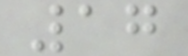17
